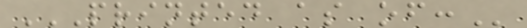PRINTED AS OF:
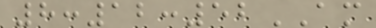8:12:52AM
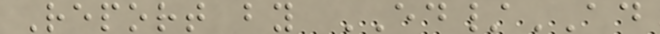Report by ED/AD
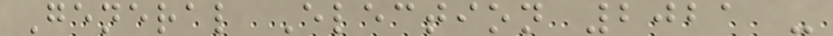General Election 2021 -
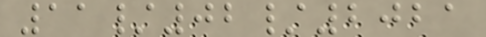11/02/2021
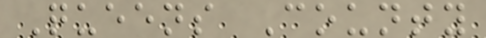Queens County
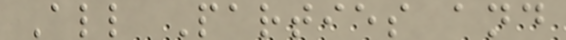All Parties and
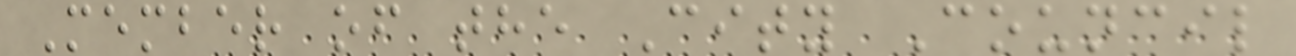Member of the City Council
